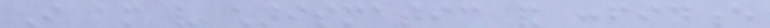I am very charismatic and confidence
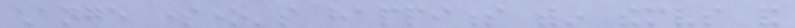change someone's happiness within themselves and
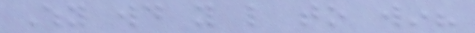Why would you like to win?
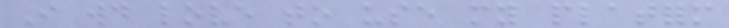I would love to use my platform
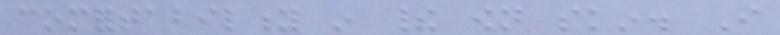comfortability in their own skin. I
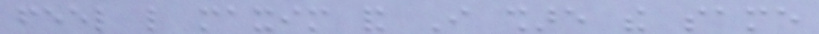feel like maxim and I share the same
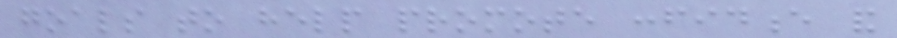goals to help promote confidence and
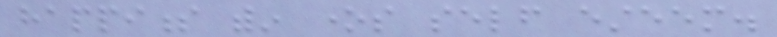happiness within ones self esteem.
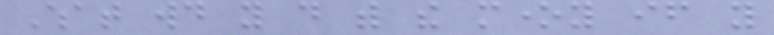What would you do with the money if you
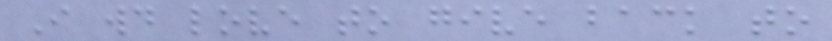I would love to give back to
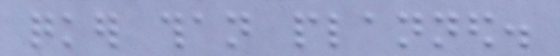quicker than planned.
